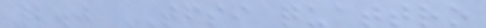2.0 TFSI quattro
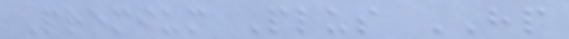Premium Plus HP
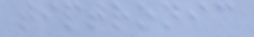tiptronic
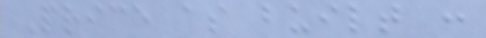Price as built :
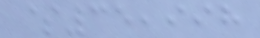$35,998
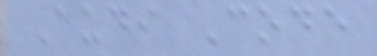Audi Code
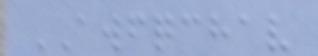AWFQCHAV
